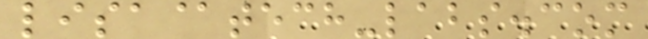lisa@tech-labs.com
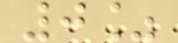0%
